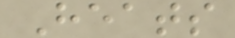Heats
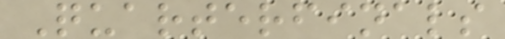Quarterfinals
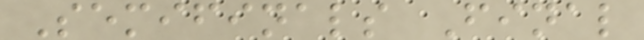Semifinals Final
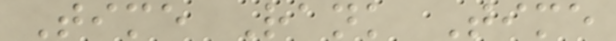Time Rank Time
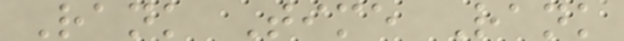Rank Time Rank
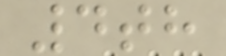4th
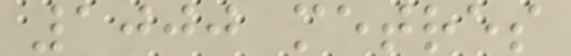1000 metres
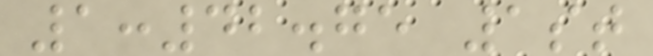1:42.75 1st
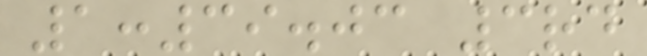1:39.03 3rd
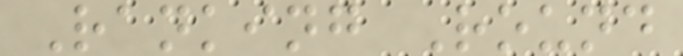Ranking Round
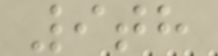9th
